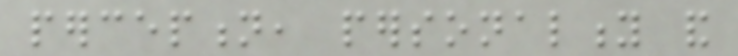perception, personality and
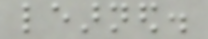learned.
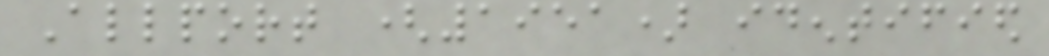Allport (1951) identified
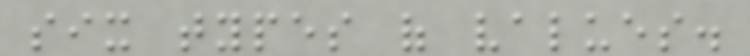six types of values.
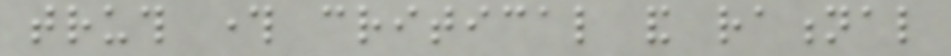truth through critical and rational
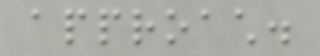approach.
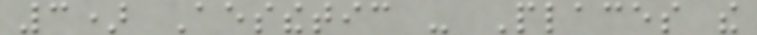3) Aesthetic - Places the
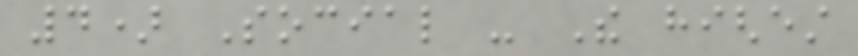4) Social - The highest
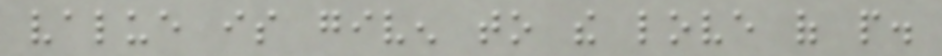value is given to the love of people.
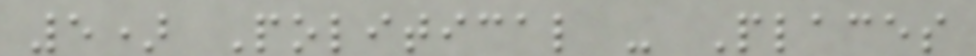5) Political - Places
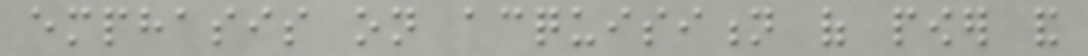emphasis on acquisition of power and
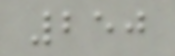250
